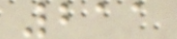211
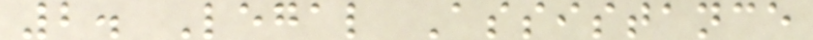2. Legal Assistance
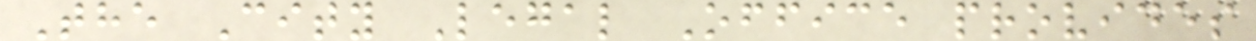The City Legal Office provides
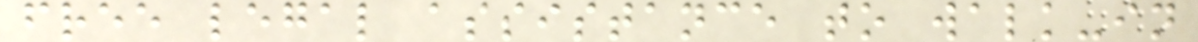free legal assistance to walk-in
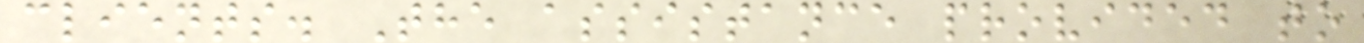clients. The assistance provided to
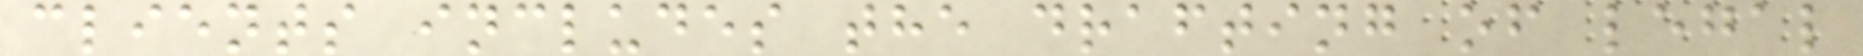clients includes the drafting of legal
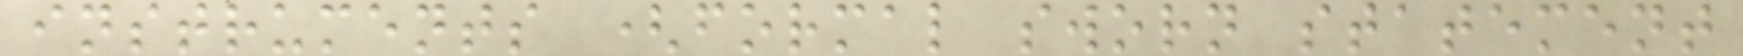instruments (formal sworn statement
